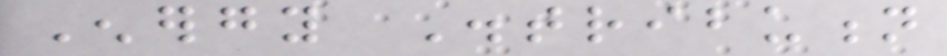Energy Distribution
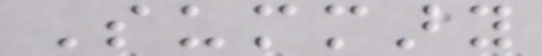Summary
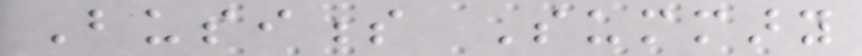Business Summary
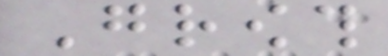Growth
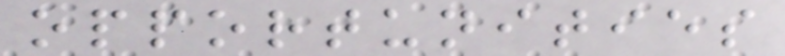opportunities
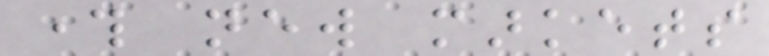through new markets
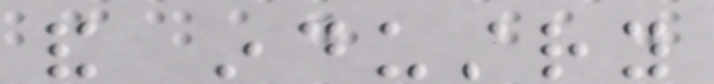and industry
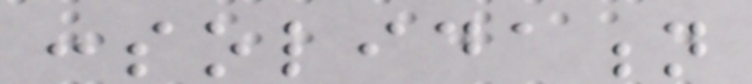consolidation
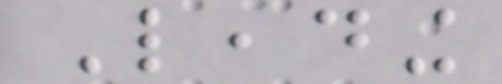Leading
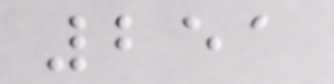251
